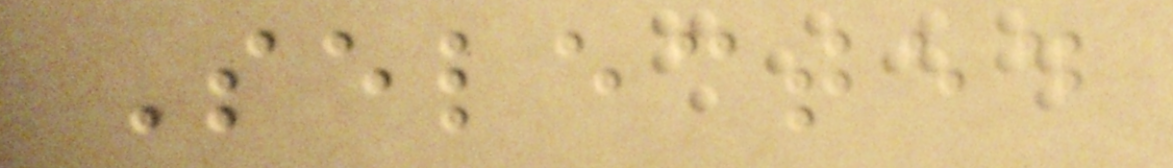Selected
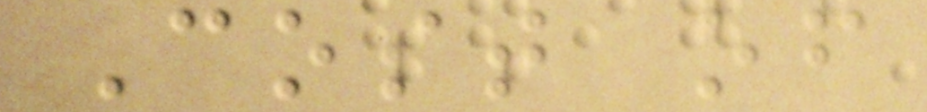Cost of
